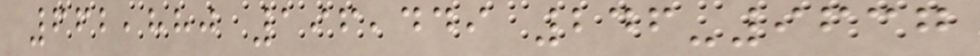662,880 196,449 246-9637
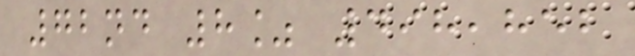72nd 8% 498,852
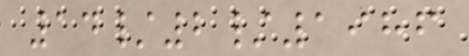14/2/1986
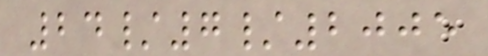24/7/2005
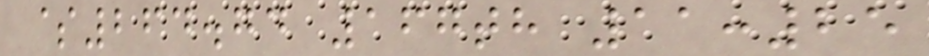$264.74 167th 11:25
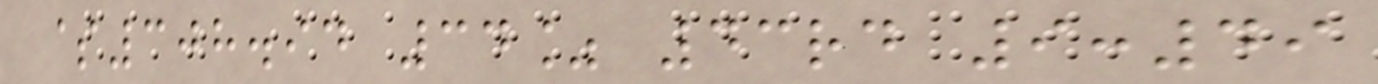$308.94 34% 43rd 9:49
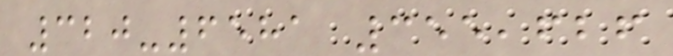320-6581 355,626
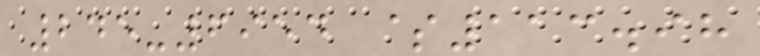245-6954 $113.98
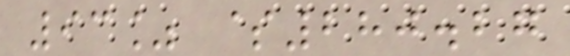93% $280.27
